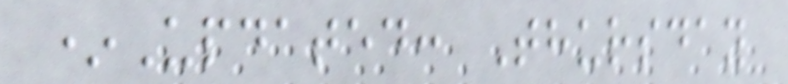*Updated: Thursday
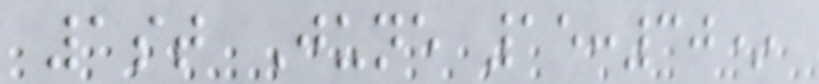1st June 15:30*
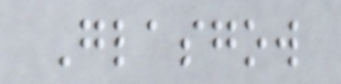Glasgow
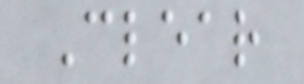Clear
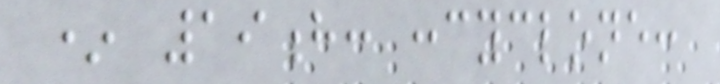* 19h: :cyclone:
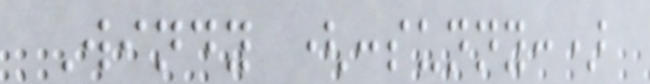Windy (:sunny:)
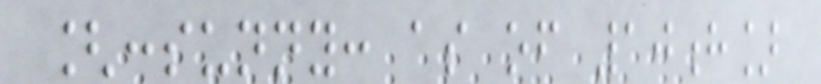[:sunny: as of 10h]
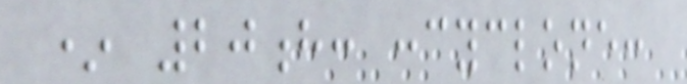* 20h: :cyclone:
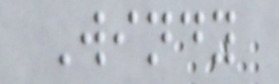Windy
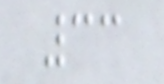33
